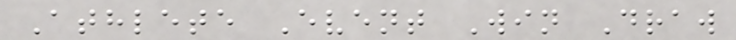Athlete Event Win Draw
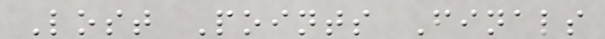Lost Points Finals
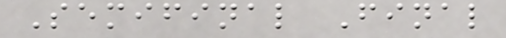Semifinal Final
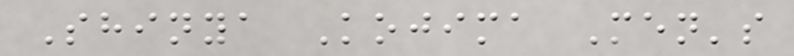Shinya Kojima Men's
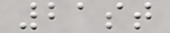21st
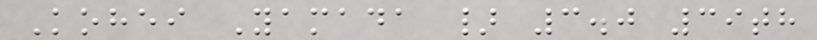Kohei Yamada } 3.0 39th
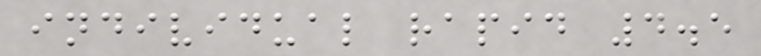individual rapid 4.5
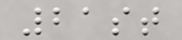21st
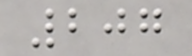207
